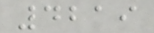4219
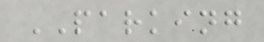PARKING
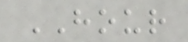HOUR
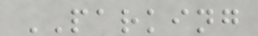PARKING
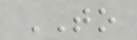TO
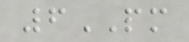6PM
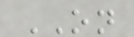ON
